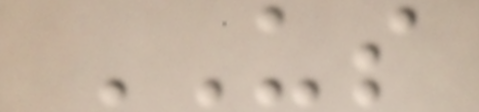US
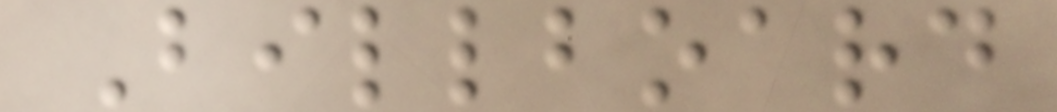Billboard
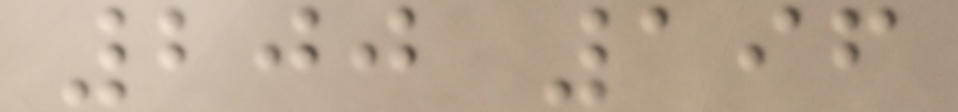200 196
